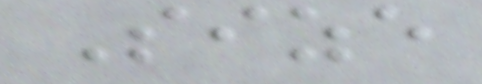Size
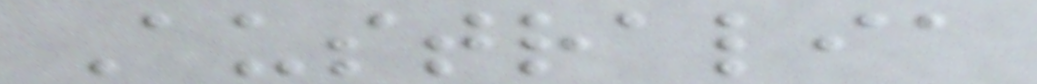Australia
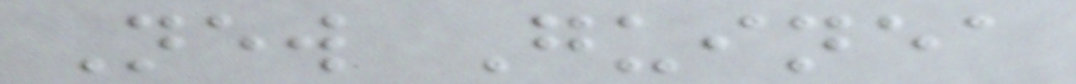New Guinea
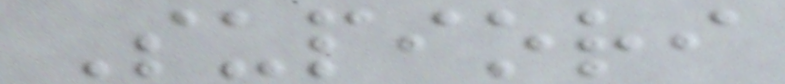Supiori
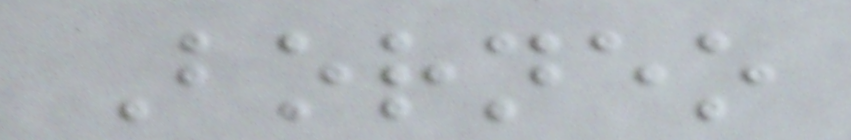Borneo
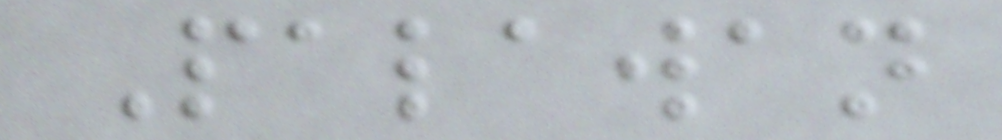Palawan
